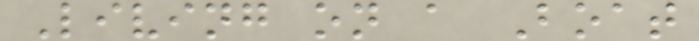Living on a Boat
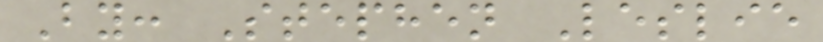By: Stephen Leslie
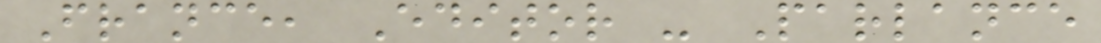France, Editor - Parlance
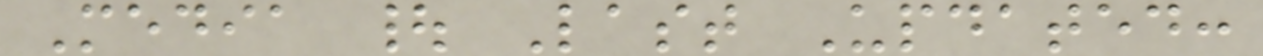Media | Last Updated:
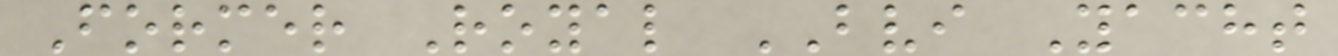Former Royal BVI Yacht
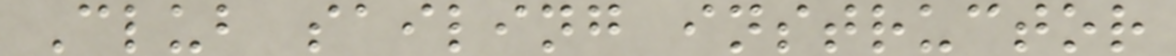Club sailing instructor
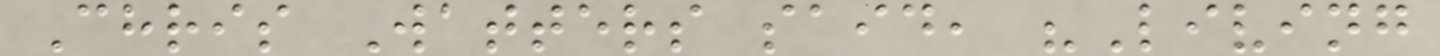Chris Watters said, "Living
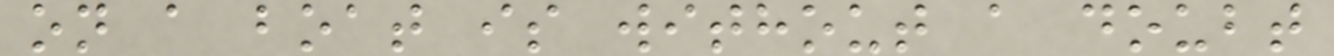on a boat is without a doubt
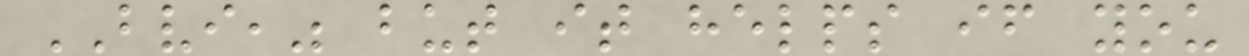BVI," but it helps if you
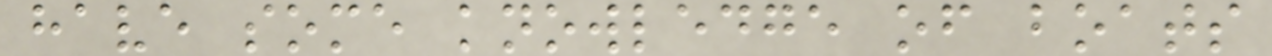have some knowledge of boats
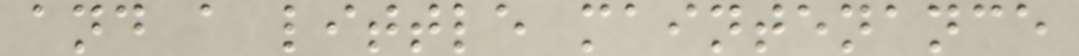and a little maintenance
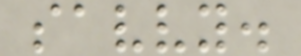savvy.
